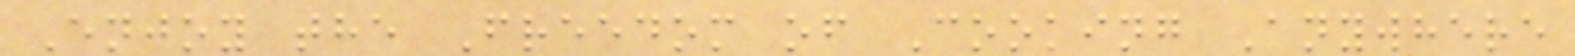Enjoy the Freedom of Cooking Anywhere
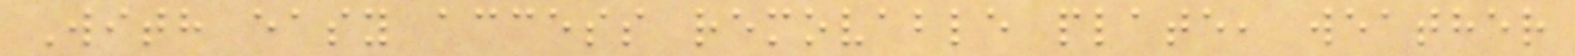With easy access removable plate, weather
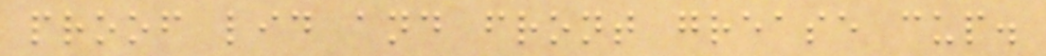proof lid and front grease cup.
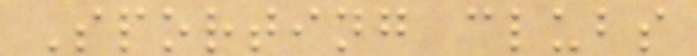Sporting clubs
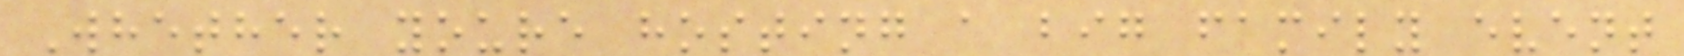Whether youre hosting a big family event
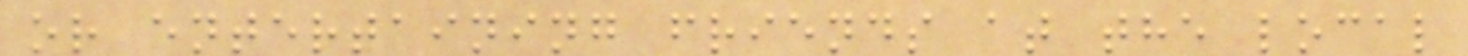or entertaining friends at the local
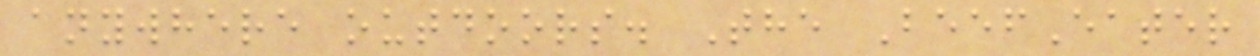anywhere outdoors. The BeefEater
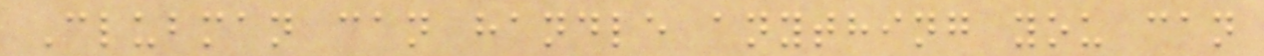Clubman can handle anything you can
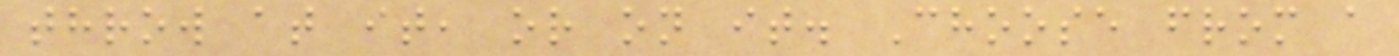throw at it, or on it. Choose from a
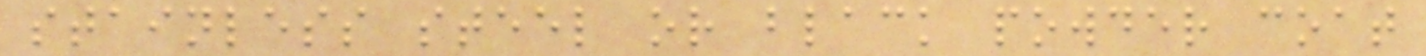stainless steel or black powder coat
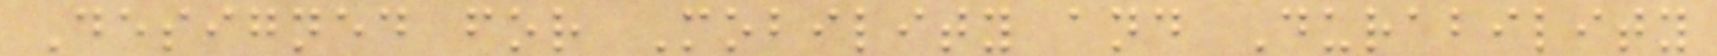Designed for Mobility and Durability
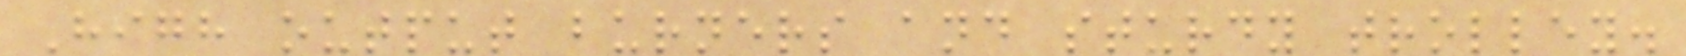High output burners and sturdy trolley.
